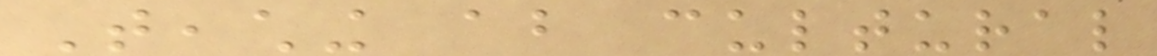Teaching about cultural
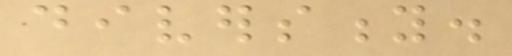diversity.
